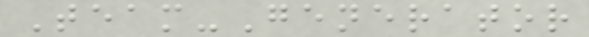Team-Generator
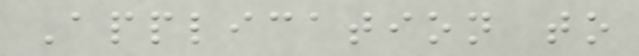Application to
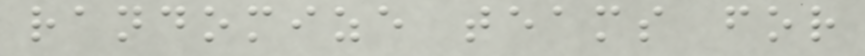randomize teams for
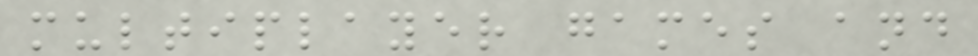multiplayer games and
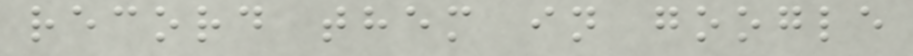record them in google
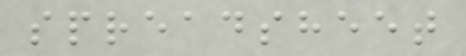spreadsheet
